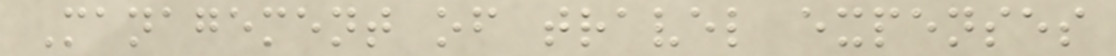Management of travel expenses
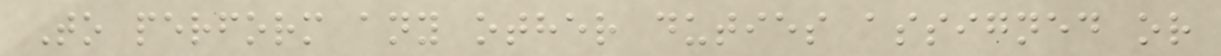To perform any other duties assigned or
